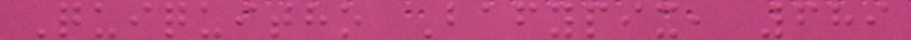Quiquitho Bafypix, 689
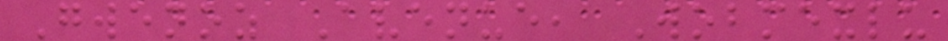Gwenoz Avenue, Wobmexlu
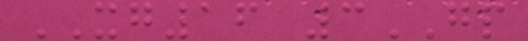XG16 3GP
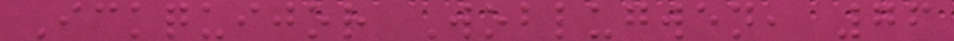Ickquijor Woblugwen, 76
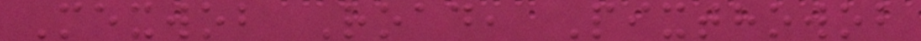Mexwob Road, Pixthowob
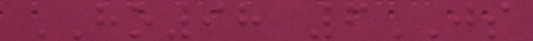HO98 6JS
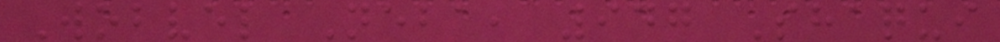Wobvel Neba, 947 Shaqui
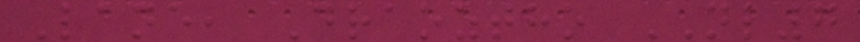Lane, Draoztho NL7
